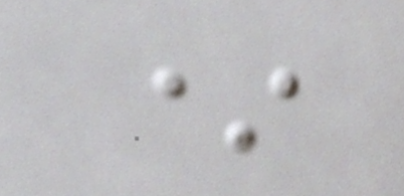*
